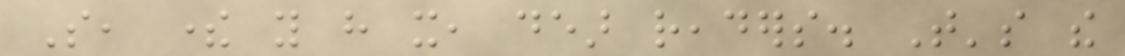So, there you have it, dear readers. That's the
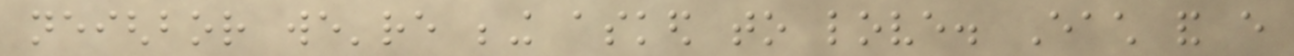neighbor we're being asked to love. Each and every
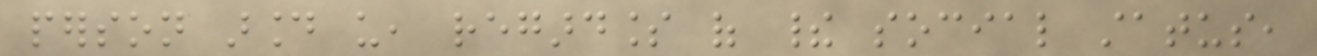person around us, regardless of their social status,
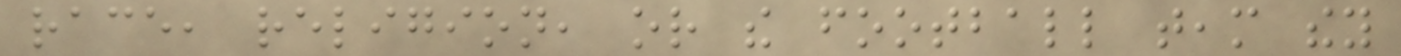race, religion, or the football team they
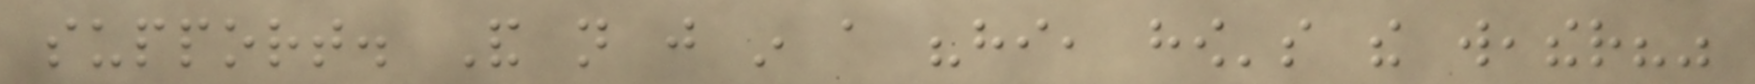support. And not just in a "hi, how's the weather?"
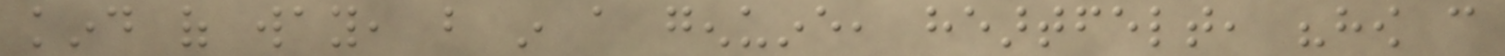kind of way, but in a genuine, heartfelt, "how can
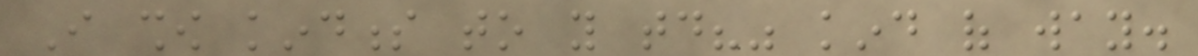I show kindness to you today?" kind of way.
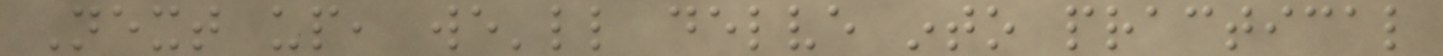Next up, we'll delve into practical
